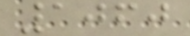1060
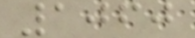1060
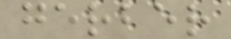gerber
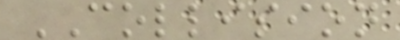COLLISION
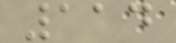114
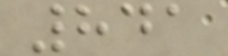841
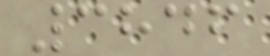3846
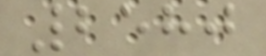2580
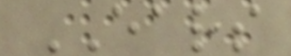EARS
